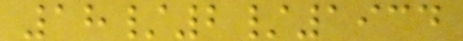18/2/1934
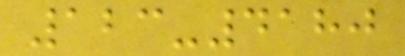123-4180
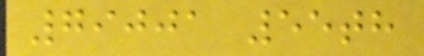79001 55th
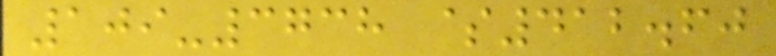109-3738 $412.60
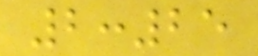2:25
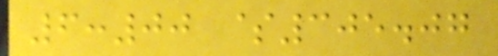6:00 $305.07
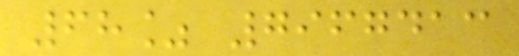68% 7967413
